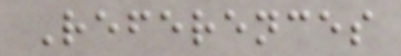References
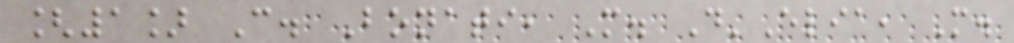[1] C. Bonati, M. D'Elia, M.
